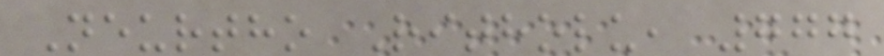Neurtho Ritholu, 777
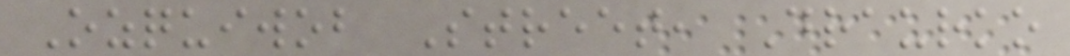Ozquiwob Street, Draurko
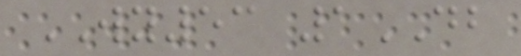WY53 1DB
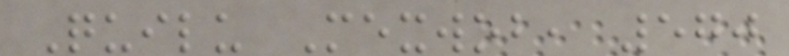Quilu Mexwob, 570
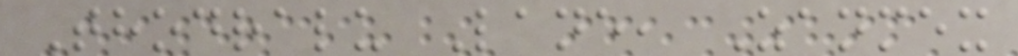Thodralu Lane, Zanmex
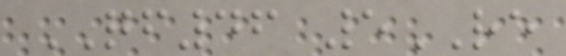QF46 5RE
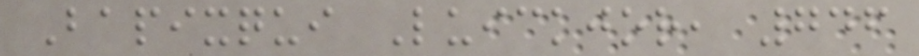Bapixqui Luickjor, 746
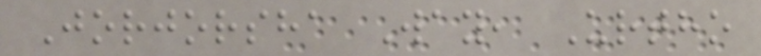Jorjorsha Way, Urtho
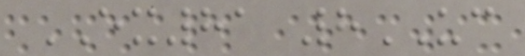EX81 8UC
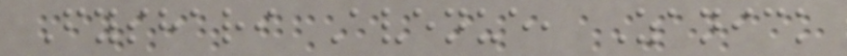Fyshari Avenue, Zanick
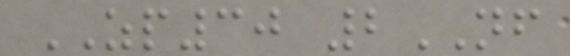ZP30 2NF
